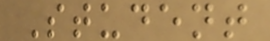Student
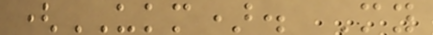(UKM). My
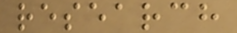research
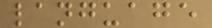language
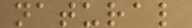natural
